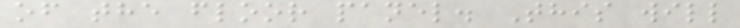of the floor panel. This will
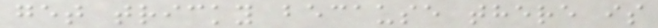get tricky because there is
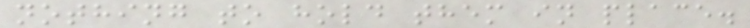nothing to hold them in place.
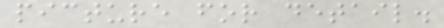picture for detail.
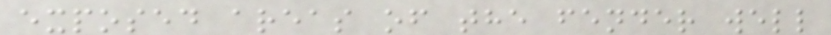exposed areas of the fender well
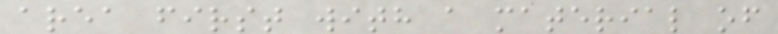area first with a material of
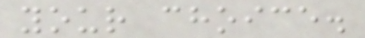your choice.
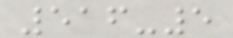516-5
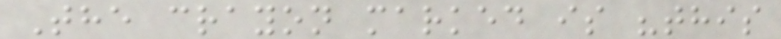The crayon marked is "this
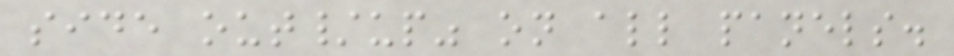side out/up" on all panels.
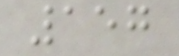157
